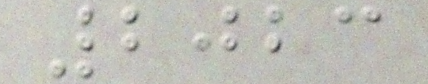2023
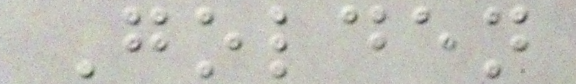Golden
